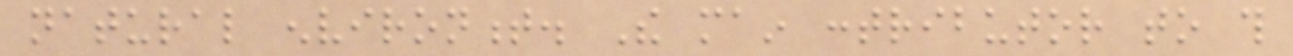natural environment. The main contributor to this
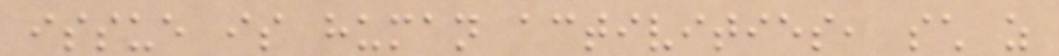issue is human activities, such as
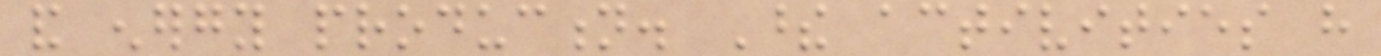and energy production. These activities have
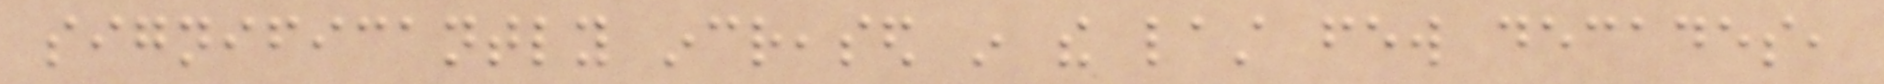significantly increased in the last few decades,
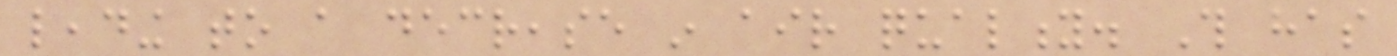leading to a decrease in air quality. This has
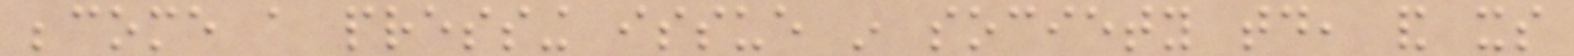become a pressing issue in society today, and its
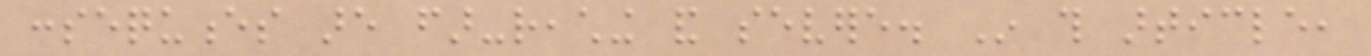consequences are far-reaching and severe. In this article,
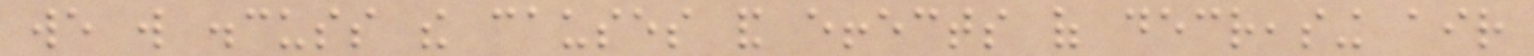we will discuss the causes and effects of decreasing air
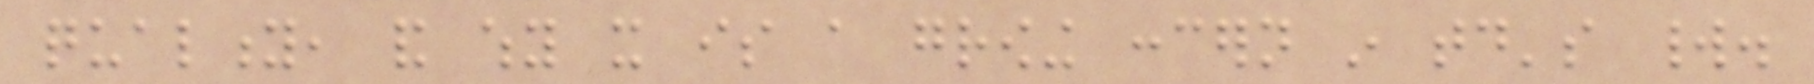quality, and why it is a growing concern in today's world.
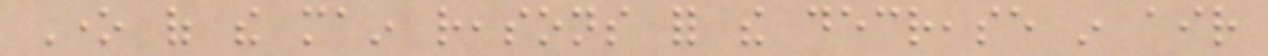One of the main reasons for the decrease in air
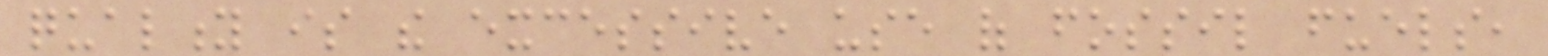quality is the excessive use of fossil fuels,
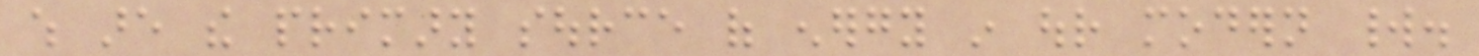which are the primary source of energy in our modern world.
